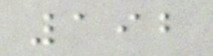192
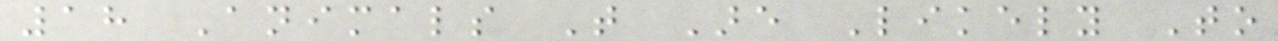18 Animals That Are Likely To
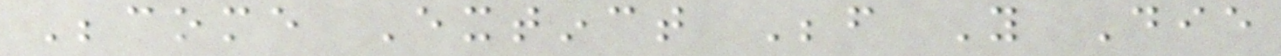Become Extinct Before You Die
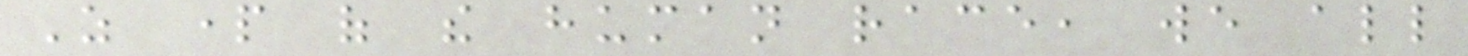As part of the human race, we all
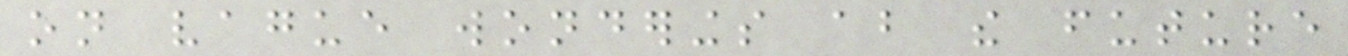on vague wonderings about the future
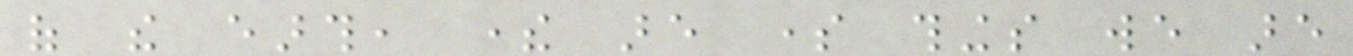of the earth, there are some things we are
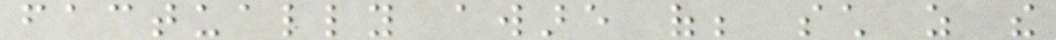factually aware of; such as the
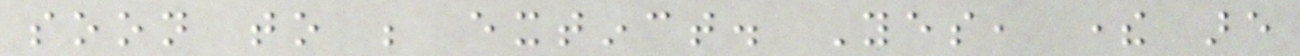soon to be extinct. Yes, there are
